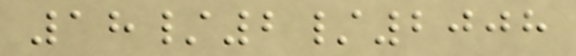18/2/2008
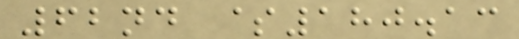62nd $180.13
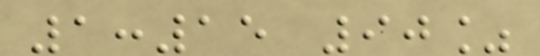1:15 90%
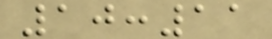10:11
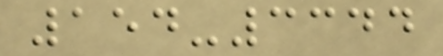154-3344
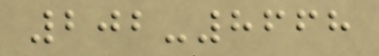202-8668
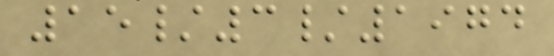15/3/1974
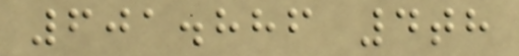601.886 4th
